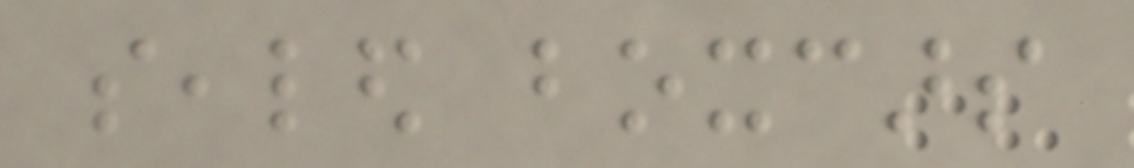sealed boxcars
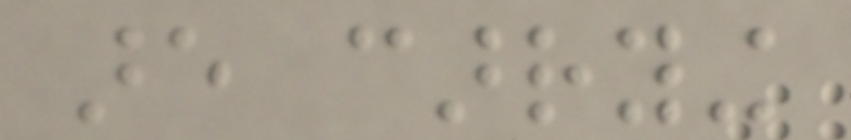are carrying
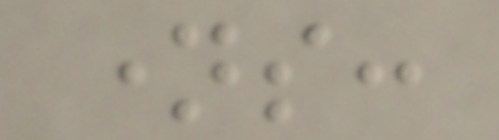names:
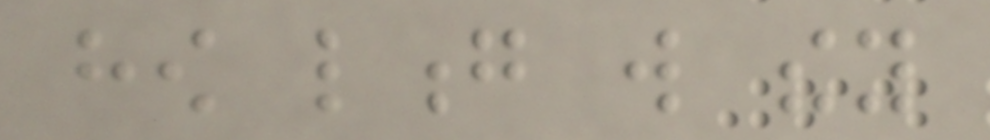how long will they
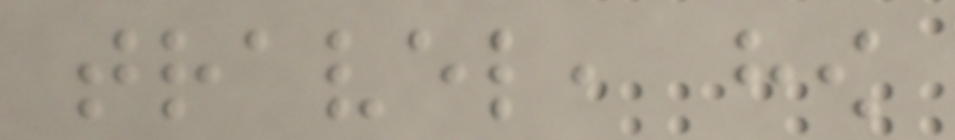travel, how
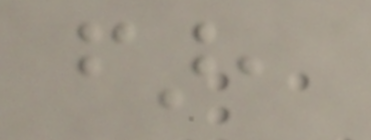far,
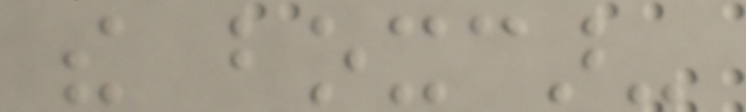the boxcar-
